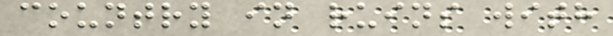country in ruins with
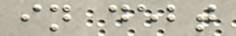in debt
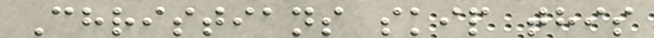Christians skip this
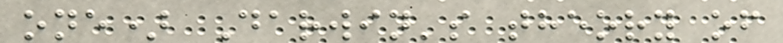one) Darwin's theory of
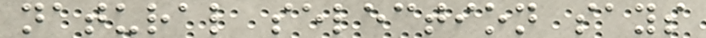natural selection says
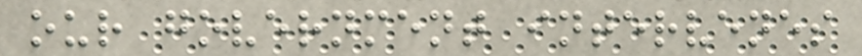our government intervenes
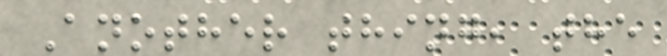Another thing, the
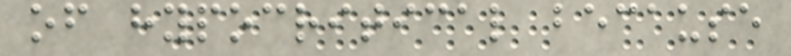of hypocritical because
